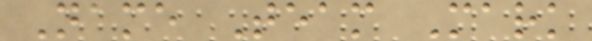Name Team Mark
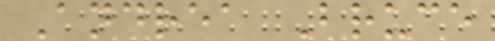Andrea Bruce
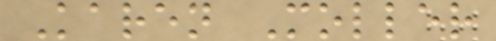Karen Moller
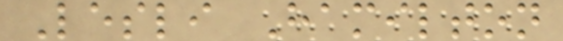Lesli Hamilton
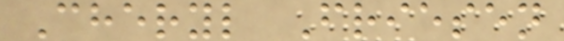Cheryl Friesen
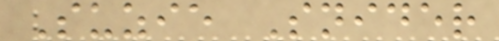Suzie Snider
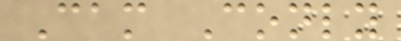Cam Conly
